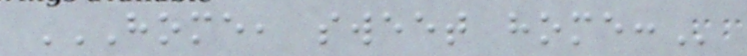HOME, SWEET HOME:
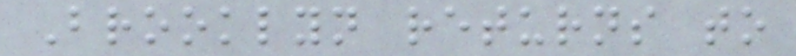Brooklyn returns to
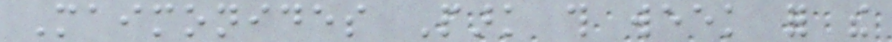Maimonides Park this week for the
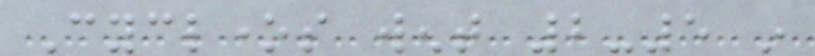Cyclones went 2-5 in
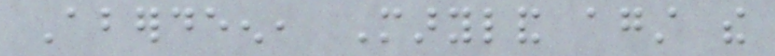Aberdeen, Maryland against the
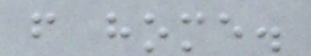from home.
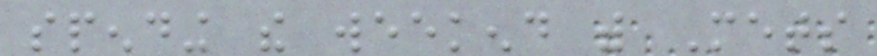spending the weekend with Mets
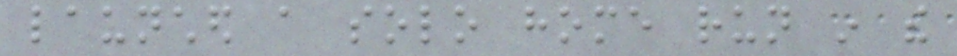launched a solo home run in the
